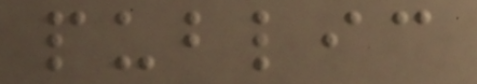public
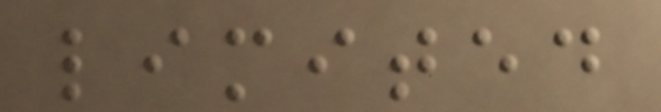limited
